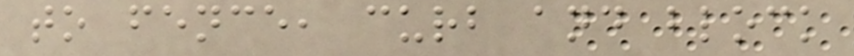to fence, curb and block
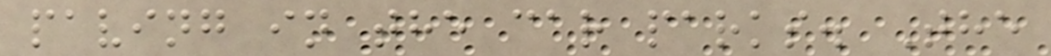paving in the car parks. The
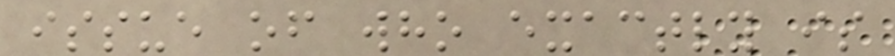issue of who exactly is
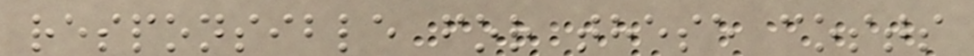responsible for these costs
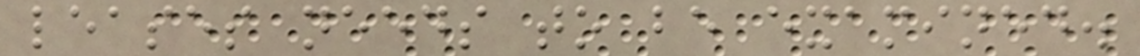leases needs to be examined.
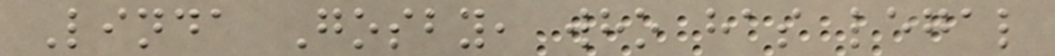Linda Gosby, who has legal
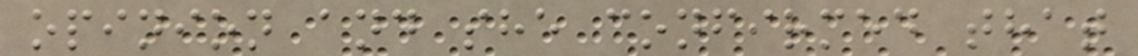opinion and she confirmed that
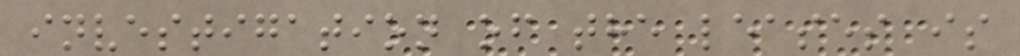investigation of the leases is
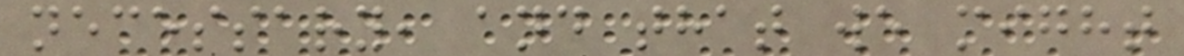necessary, and that we might
